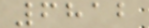6812
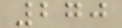270
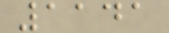1141
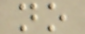no
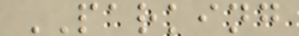PARKING
